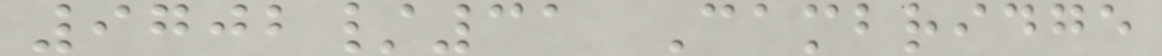9702/31 Cambridge
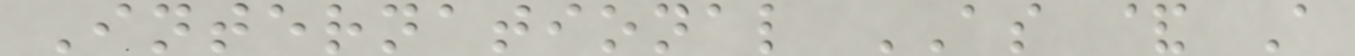International AS & A
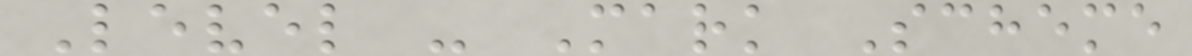Level - Mark Scheme
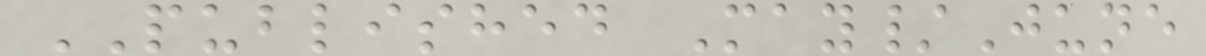PUBLISHED May/June
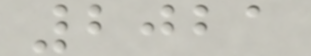2021
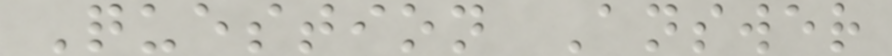Question Answer
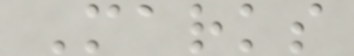Marks
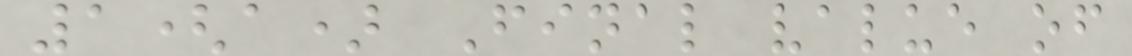1(a) Final value of
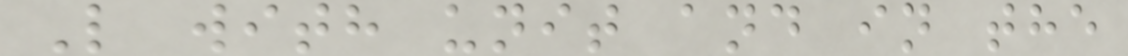L with unit and in the
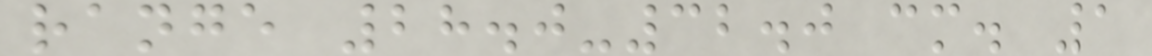range 28.0-32.0 cm. 1
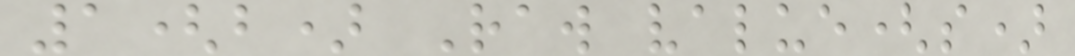1(b) Raw value(s)
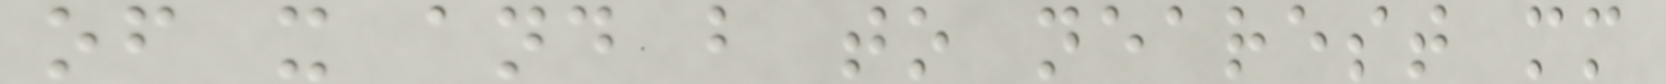of x and b to nearest mm
